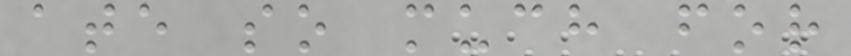ate so much for
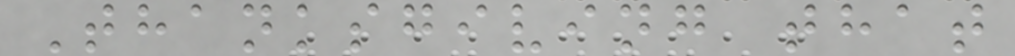Thanksgiving that
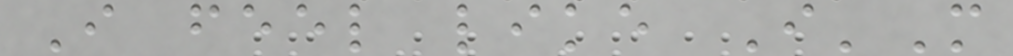I feel like I'M
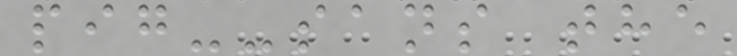pig--sans the
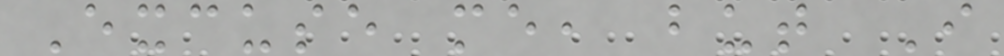Excuse me, but I
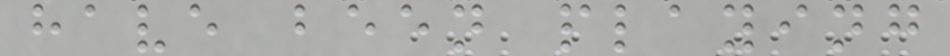have been playing
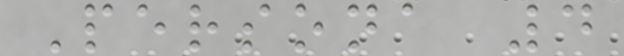Persona 4
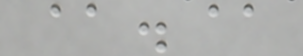@.@
